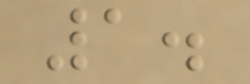1.
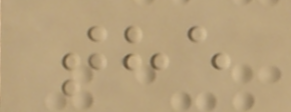the
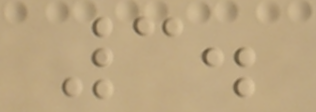3.
